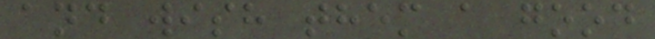and wish them a good
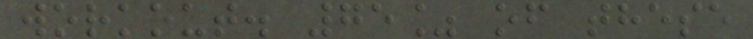workout. 75% of these
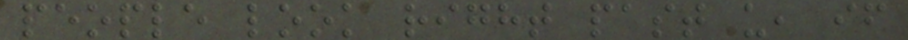people look right past u, if
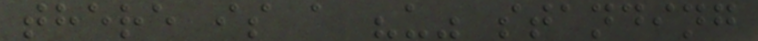there is a "u" standing
